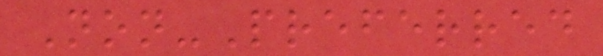Non-Preferred
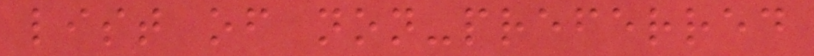list of non-preferred
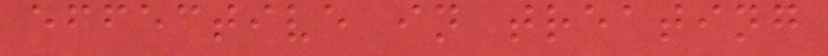effective in treating
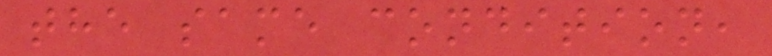the same condition,
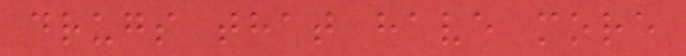drugs that have more
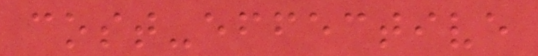cost-effective
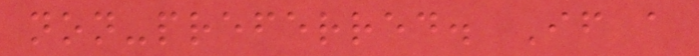non-preferred. If a
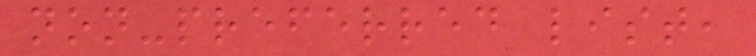non-preferred list,
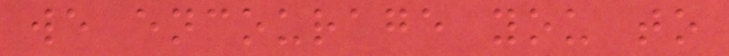we encourage you to
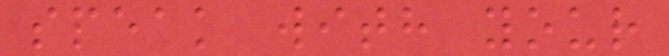speak with your
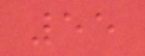55
